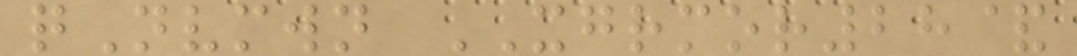qNvmwn XGRMOR28&
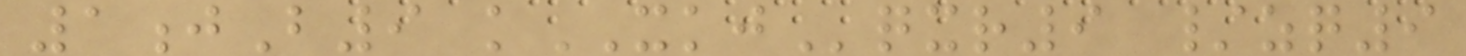1jB9 kXKJqxr9 /zq9
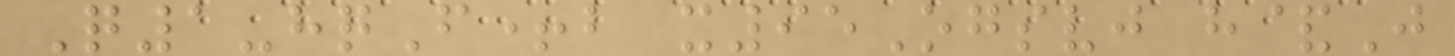Q1-hqF+b x95Ogsvj h&J
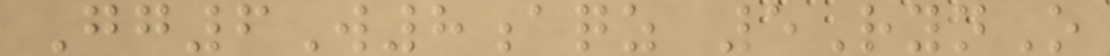Gg6W8aqz 5RynO
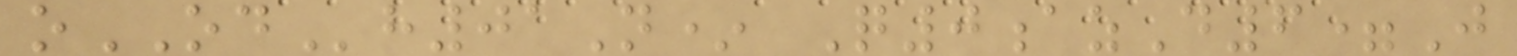oODh01N* Q0azD6=J
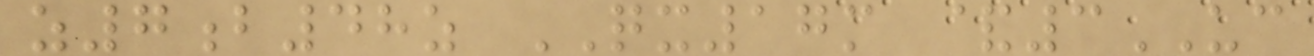z7b48z QX17m &3UC
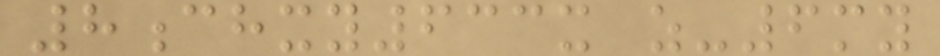8chxy633x z-6my
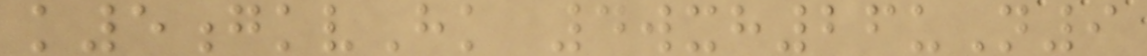k5gkvHk 4wxh26uN9
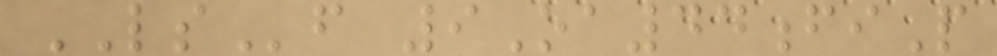LSf 9Oa44fiP
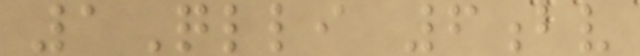1Qlli 6bv
